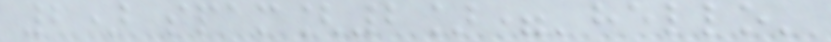2) spam[2]='hello'
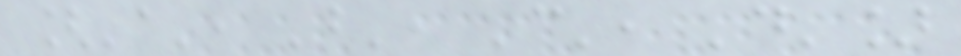['a', 'b', 'c', 'd']
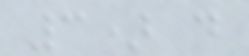3) d
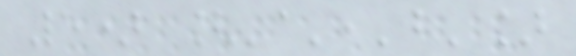5) ['a','b']
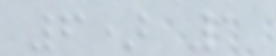6) 1
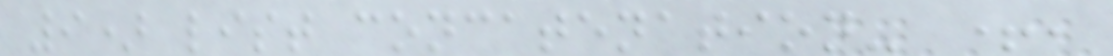9) list concatenation- +,
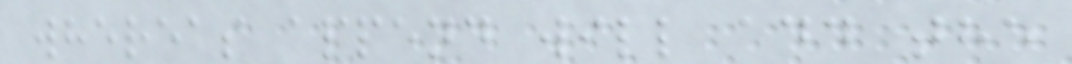whereas append will add the
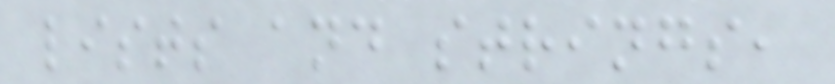lists and strings,
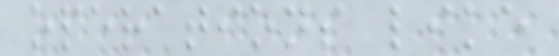operations like
